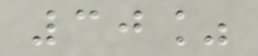30%
